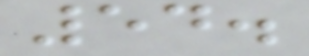54.
